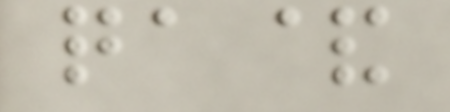qa&
